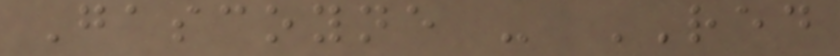Gascoyne - RED
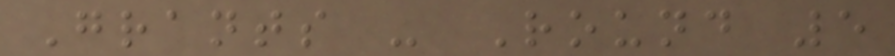Grants - Round 5
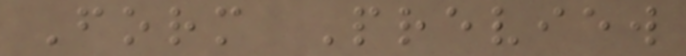Form Preview
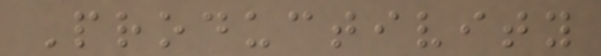Productivity
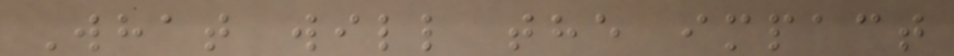What will the impact
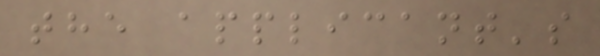the applicant's
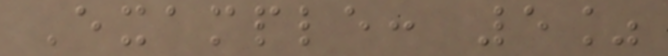Example: 5%
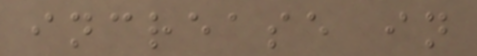increase in
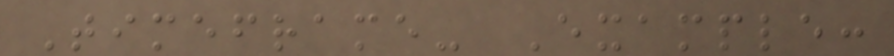Timeframe- Example:
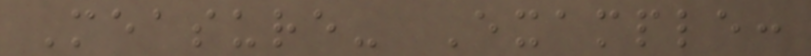Measure- Example:
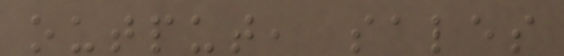output, sales
